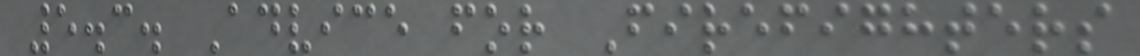5.3. Advice for Firefighters
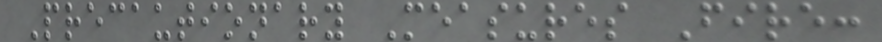Precautionary Measures Fire:
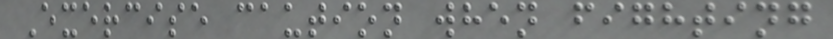Exercise caution when fighting
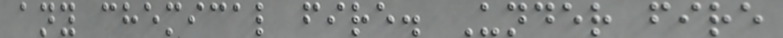any chemical fire. Under fire
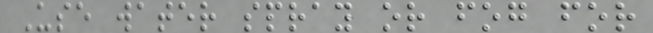Use water spray or fog for
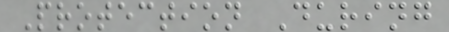Protection During
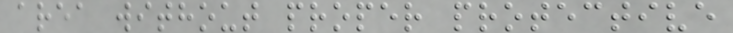area without proper protective
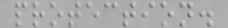protection.
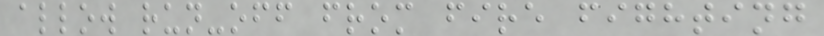allow run-off from fire fighting
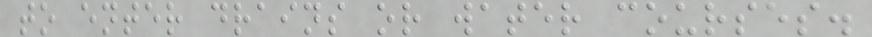to enter drains or water courses.
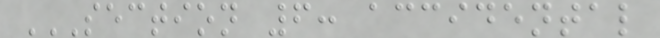SECTION 6: ACCIDENTAL
